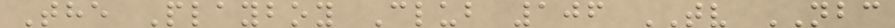The Playboy Club 106 TV NBC
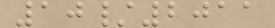10/2011
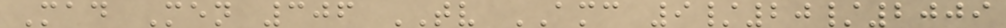Mad Men 306 TV AMC 9/20/2009
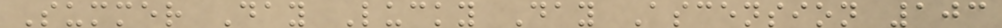Summer Day Lucky Day Ascension 103
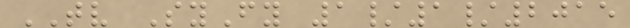TV SyFy 1/1/2015
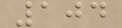104
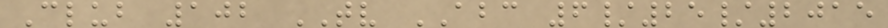Club 102 TV ABC 6/25/2015
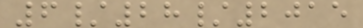6/28/2015
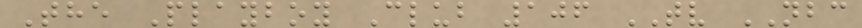The Playboy Club 106 TV NBC
